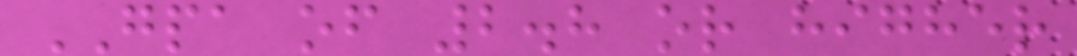GPA of 2.8 or higher
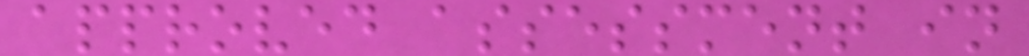approved assessment in
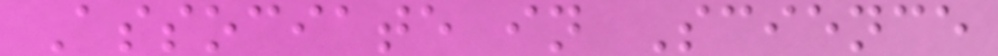Associate in Science
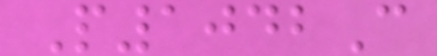P1042C
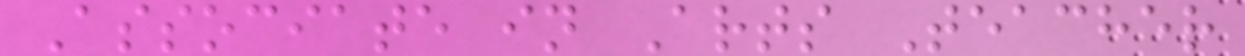Associate in Arts Teacher
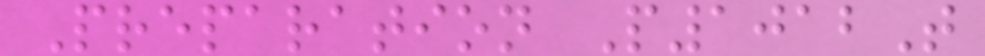Preparation P1012T
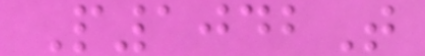P1042T
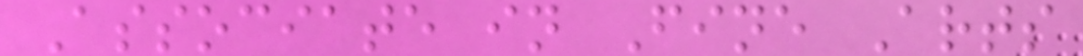Associate in Fine Arts
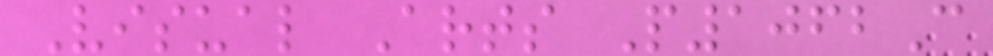Visual Arts P1062C
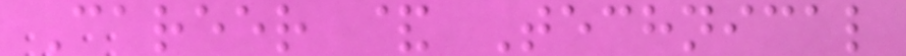Career & Technical
